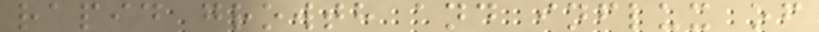rapid growth and influx of
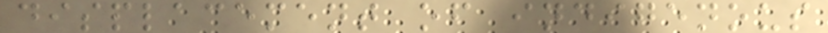displacement of indigenous
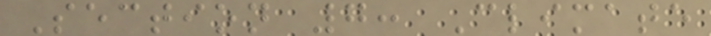Section 7: Climate
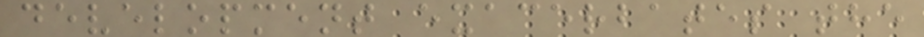development exacerbates the
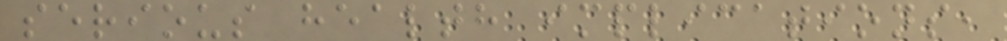serious health implications,
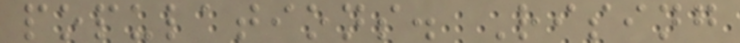populations. Rising
